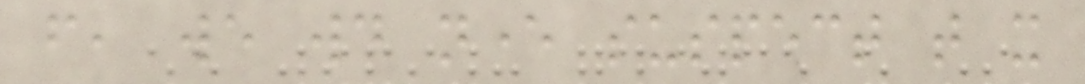from, we would never suspect that it
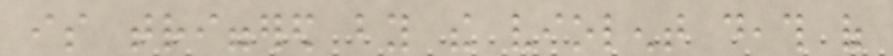is triggered by the violent death of
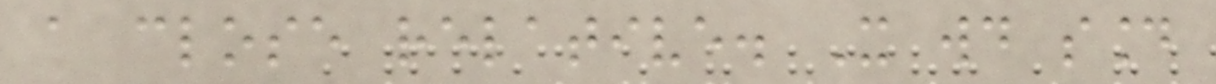a close relative. It would sound
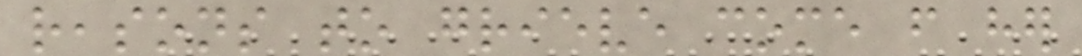reasons to grieve come from her
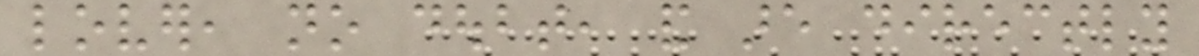lover, no doubt, and are directly
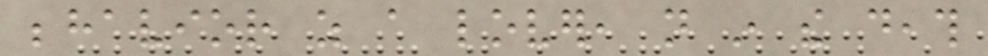behavior as a lover, not in the death
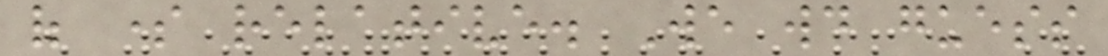of some relative. We would guess
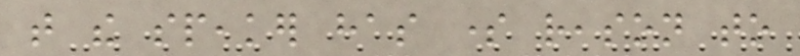that the speaker has some reason to
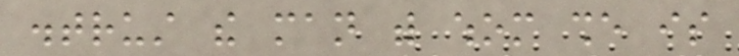distrust the man with whom she is
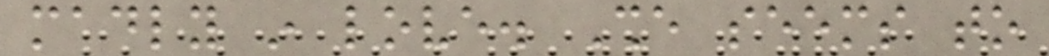madly in love. She seems to
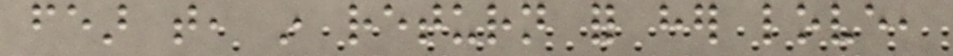fear that, in return for her love,
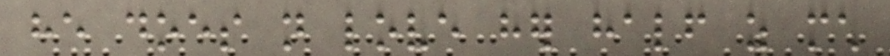he does not love her half as much
